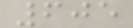605
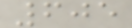605
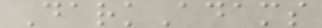DarkAdams
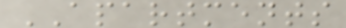APARTMENTS
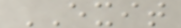EXIT
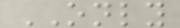ONLY
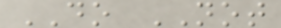DO NOT
